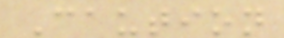Caution
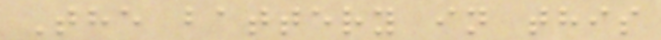The battery in this
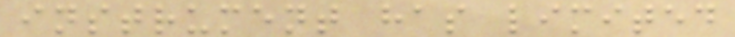instrument has limited
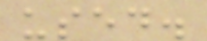used.
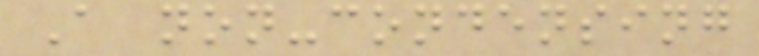A non-condensing
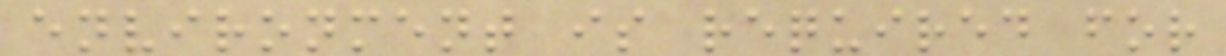environment is required for
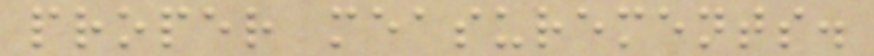proper measurements.
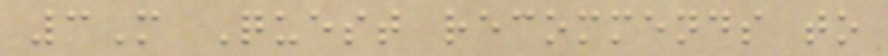3M Quest recommends to
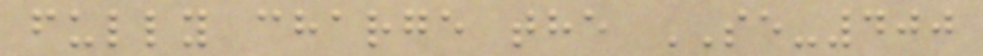fully charge the SE-400
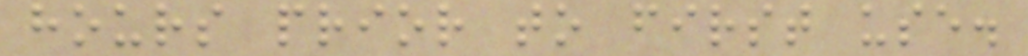hours prior to first use.
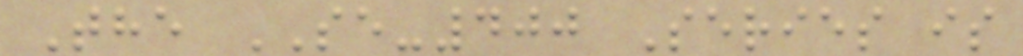The SE-400 Series is
